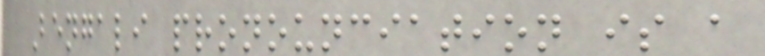Bengali pronounciation is a
